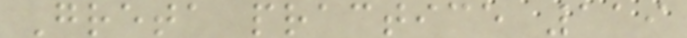Greta practice 119
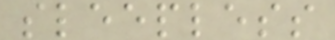sleepless
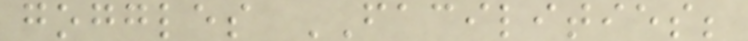goggles FACILITIES;
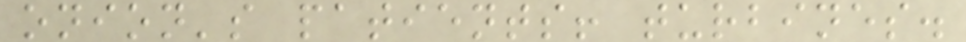onion's patients! turbines.
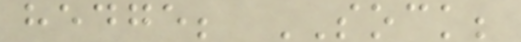hedge; SOCK;
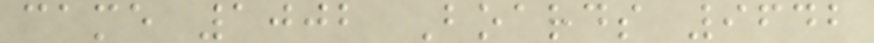came 1002 Boards 9642
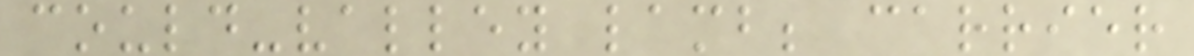could-valley lamb; carrier
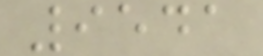9541
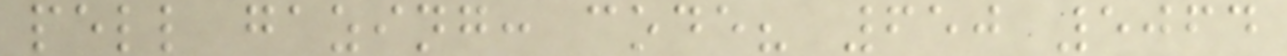pell gazing: code? 650 5064
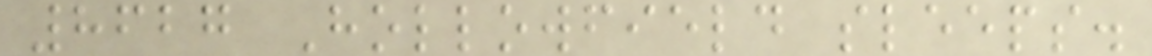8627 Hollowfield sleeps.
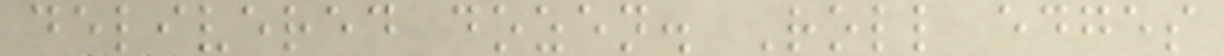delivered dozen. Roll edges
